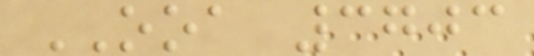OOA 3703
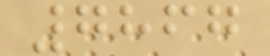7867
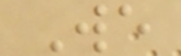We
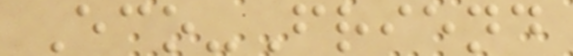Eco-Friend
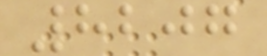8207
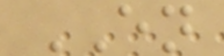EN
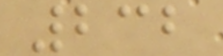232
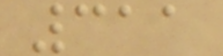311
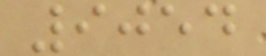9054
